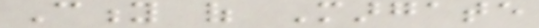City of Margate
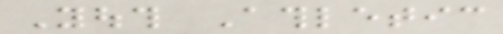Youth Athletic
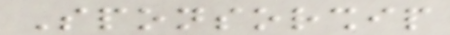Sponsorship
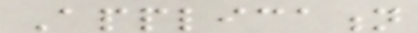Application
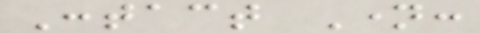Contact Name:
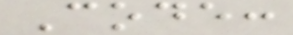Code:
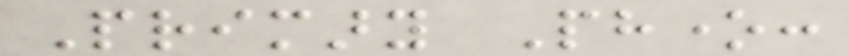Primary Phone:
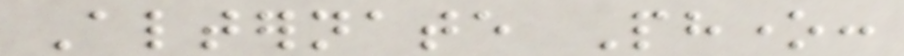Alternate Phone:
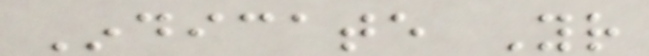Indicate Your
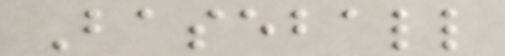Baseball
